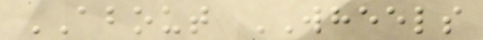ABOUT WHEELS
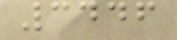3446
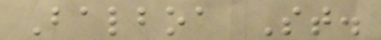Balboa St.
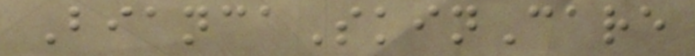BiancaSkinCare
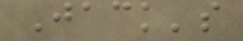Jack's
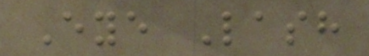Eye Lash
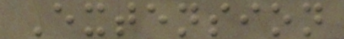Extension
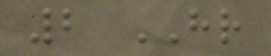2 HR
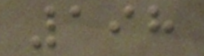198
